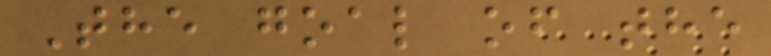The goal of the
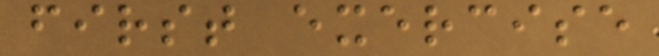first exercise
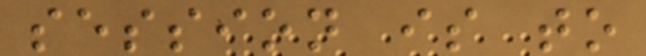session is to
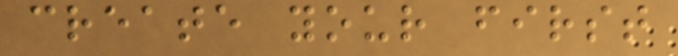create your first
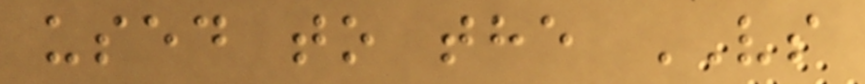used to the VS
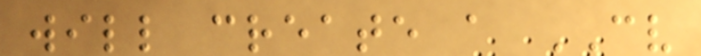will create a CV
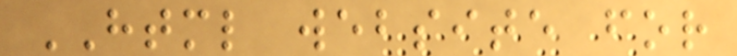HTML website for
